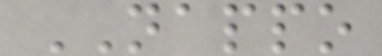NAPPO
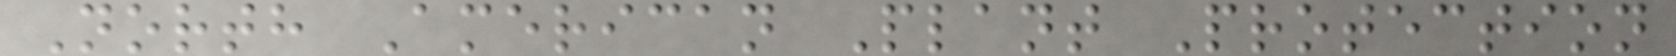North American Plant Protection
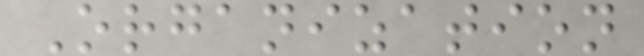Organization
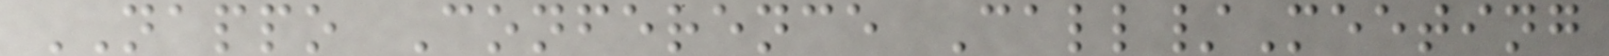NAPPO Conference Call/Meeting
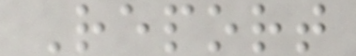Report
